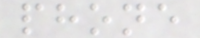phone
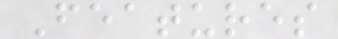Features
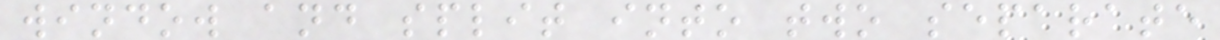window and split into two separate
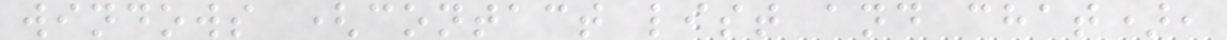windows (contact list and chat),
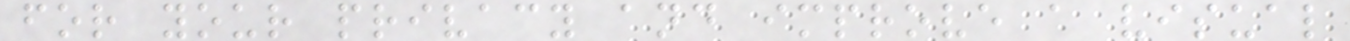for your privacy and improve a visual
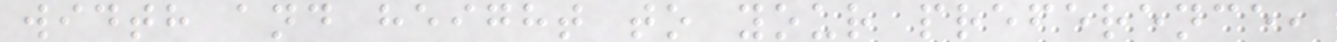width and height to your preference,
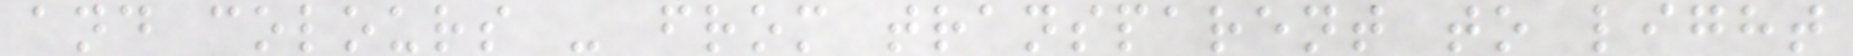and colours - from transparent to light
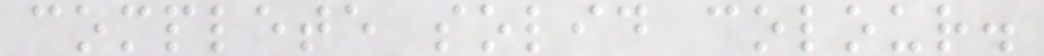complete solid colour.
